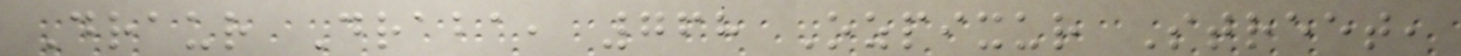Draur Draba, 768 Ozpixur Street,
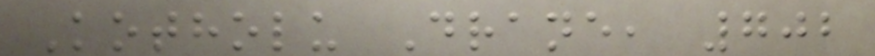Kotholu Drane, 702
